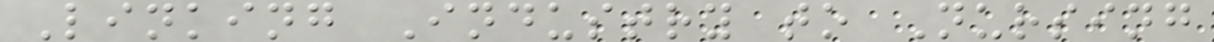Linking Industry to Nursing
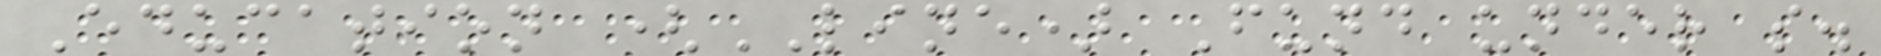Education (LINE) Fund under s.
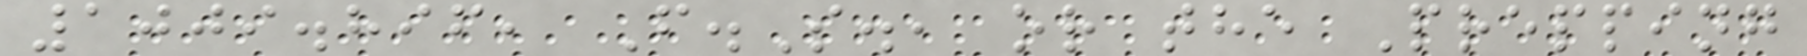1009.896, F.S., or the Prepping
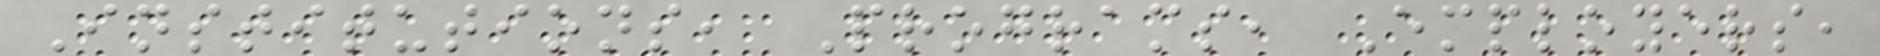Institutions, Programs, Employers,
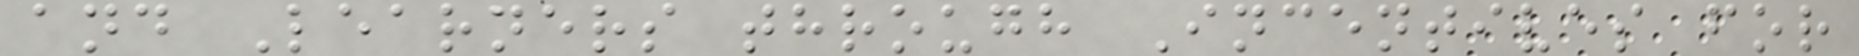and Learners through Incentives for
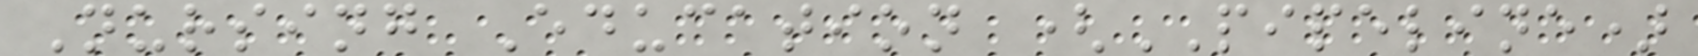Nursing Education (PIPELINE)
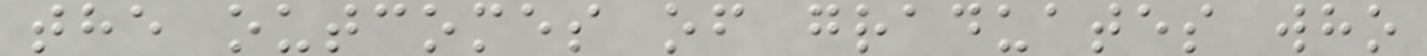the outcomes of graduates who
